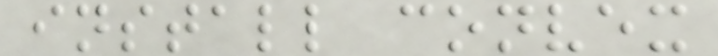install convex
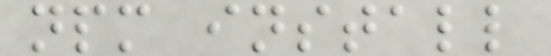npm install
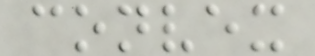convex
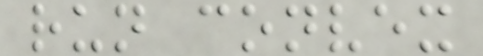run convex
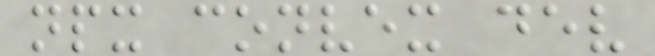npx convex dev
